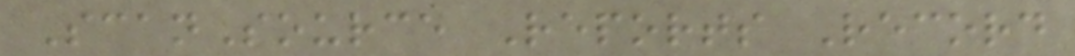ScanSource Reports Record
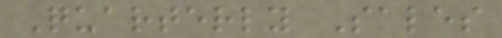Quarterly Sales
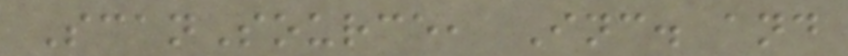ScanSource, Inc. and
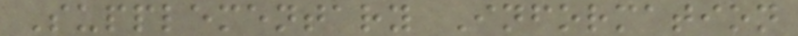Supplementary Information
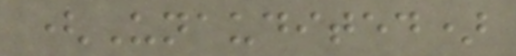(Unaudited)
